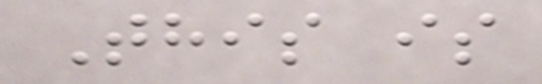This is
